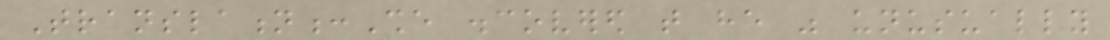Translation:She discovered that he was unusually
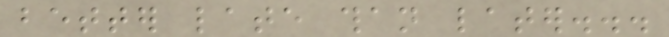better late than later...
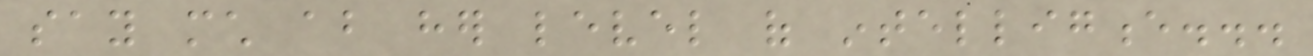say much about her level of intelligence...
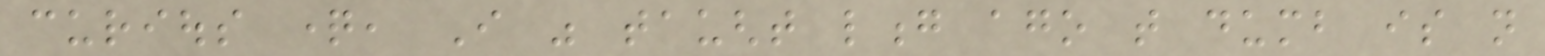curious question, I was taught long ago that dumb is not
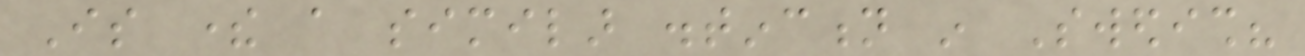Is there a similar distinction in Swedish?
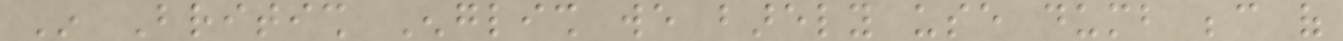In British English we barely use dumb because of
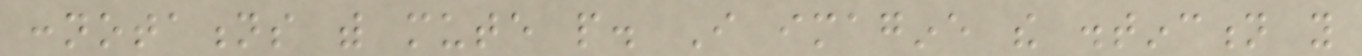connotations with mute people. I imagine the distinction you
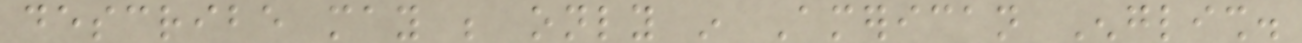describe may be only in American English.
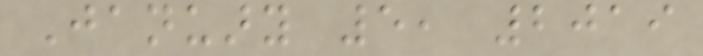January 5, 2019
